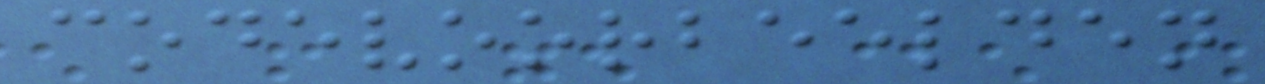codevoorbeelden
